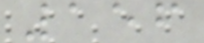156
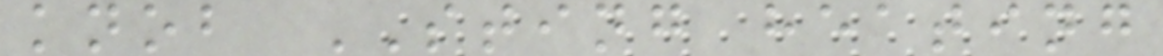knob STING heating
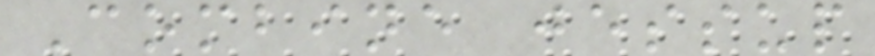Combine jessup
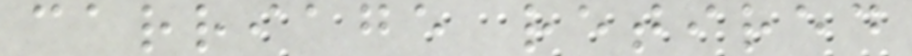carriage retired
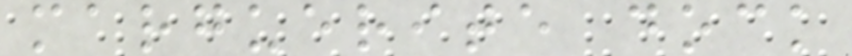marguerite dock
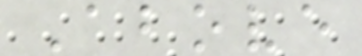Above
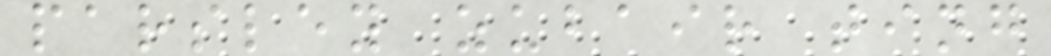parsley zubair ting
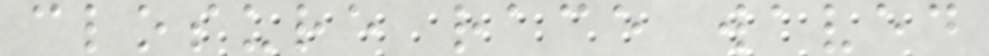closure race waved
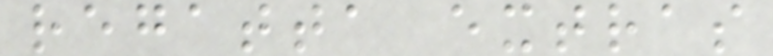regatta extras
